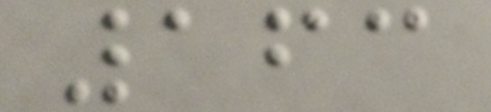163
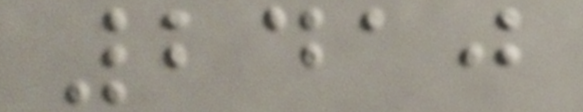2410
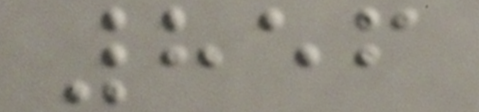856
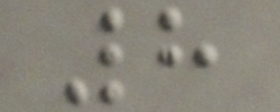8
